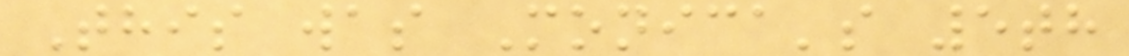This was Monica's 5th
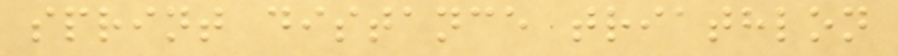sprint distance triathlon
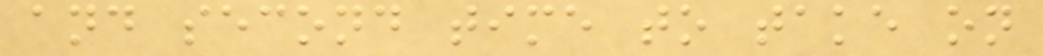and second time to take on
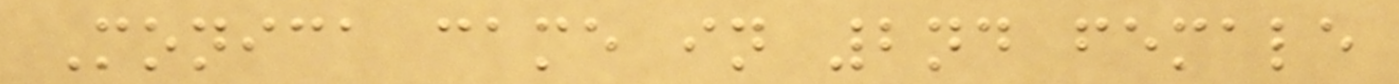Monica came in 2nd female
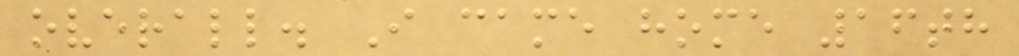overall. I came home 16th
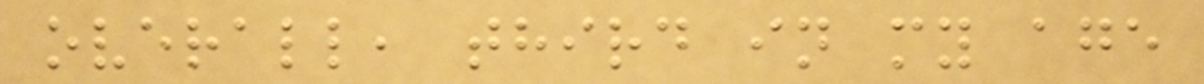overall, third in my age
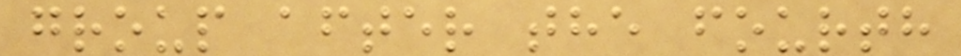group after the fourth
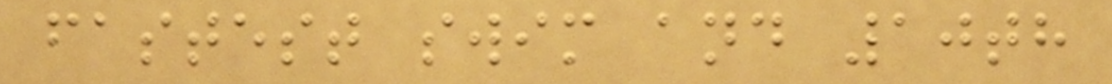fastest swim and 10th
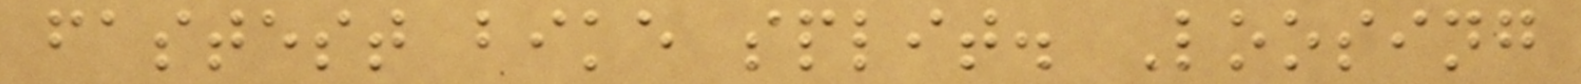fastest bike split. Loosing
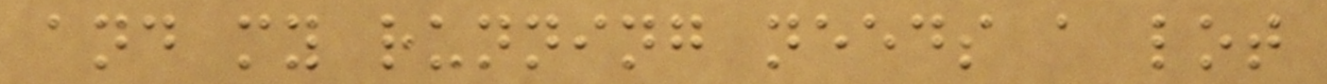and my running needs a lot
